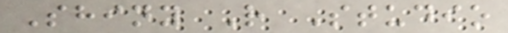Shiny R Studio
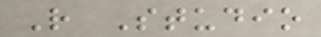R Studio
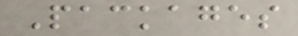Packages
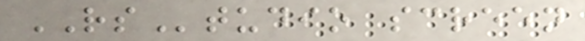RStudio screen
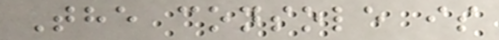The console is
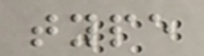type
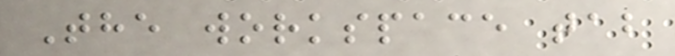The workspace tab
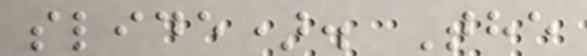slide). The
